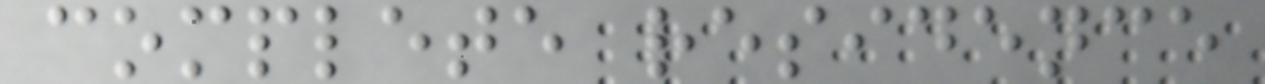complete residence
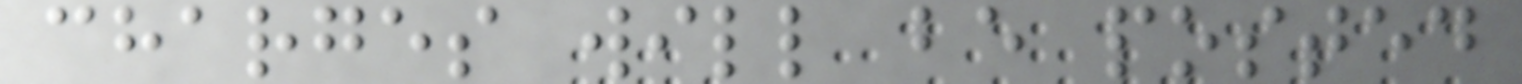charges will be posted
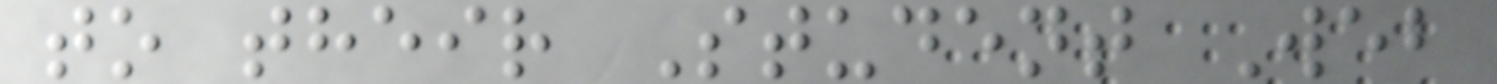to their Student Web
